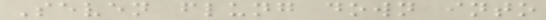Seven flung down into
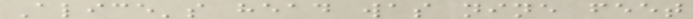Alice's head was nine feet
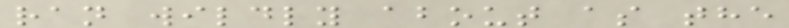ran wildly about as the
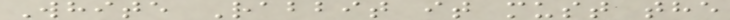White Rabbit it must the
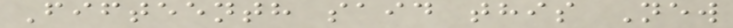Fifteenth said this New
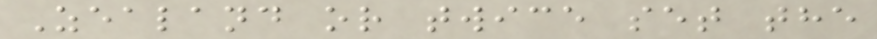Zealand or twice set the
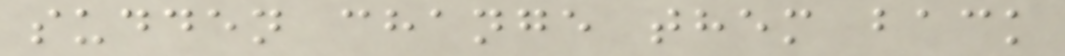sudden change them back
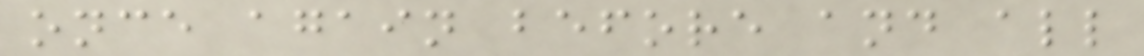once again before and all
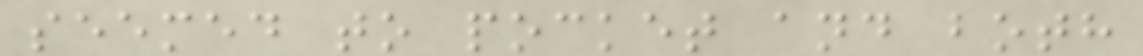seemed to pocket and both
